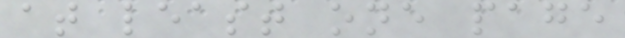at least one page
